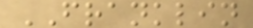FRANKLIN
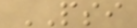PSI
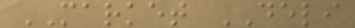MARKET DELI
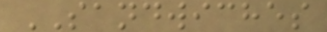SANDWICHES
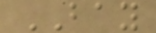BAY
